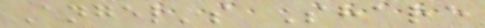Angel's Share
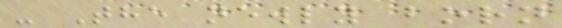- The newly born
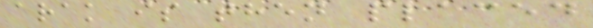arak is then placed
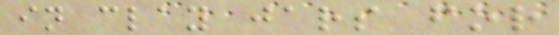in clay jars for
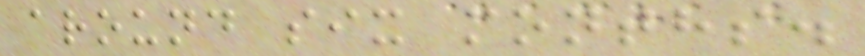around six months.
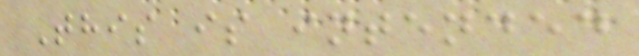This is intended
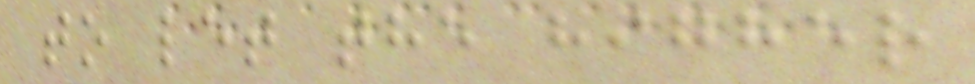to let the higher
